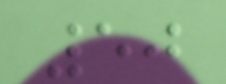50
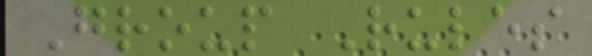Group Rules
